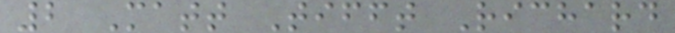2 Matt Tifft Richard
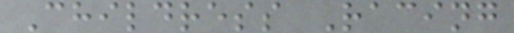Childress Racing
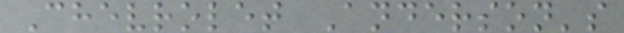Chevrolet Anderson's
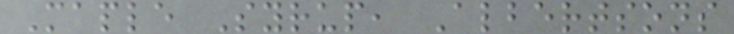Maple Syrup, Albertsons
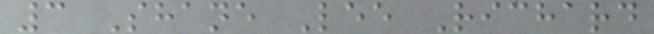3 Shane Lee Richard
